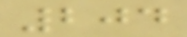204
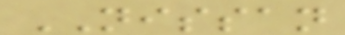NISSAN
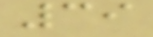39
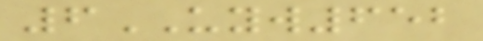6UYW652
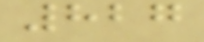827
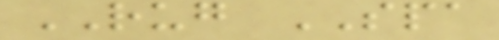RUG SPA
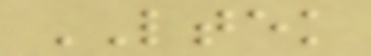LTEK
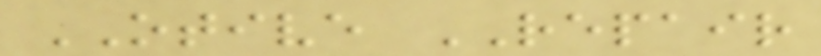OTIVE REPAIR
